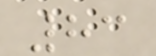83
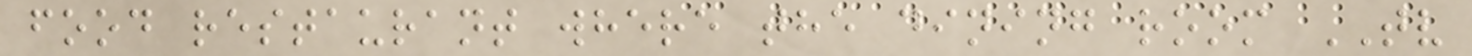food restaurant where the dining room TV
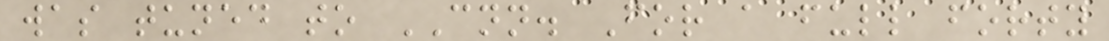was tuned to CNN. For a full forty
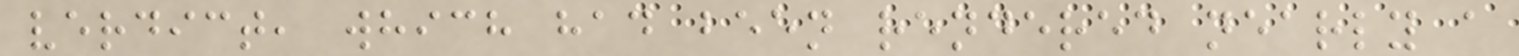verdict, which had been rendered nearly a
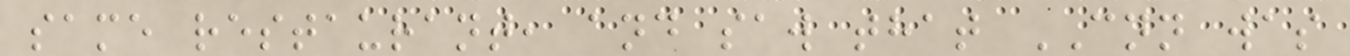same restaurant, and saw that CNN was
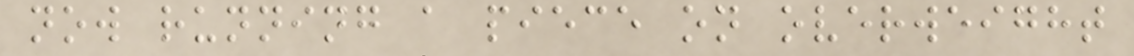now running a piece on overweight
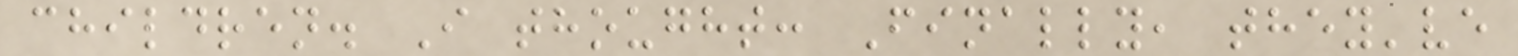children. I thought: Finally, they've
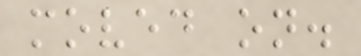moved on.
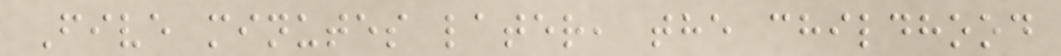Five minutes later, the childhood
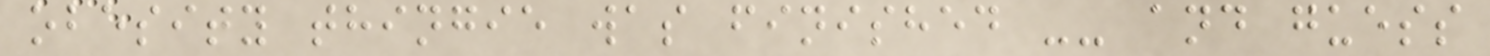obesity thingie was finished -- and guess
